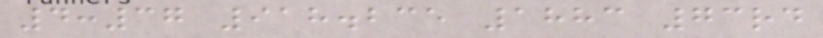4:37 918.235 1883 73rd
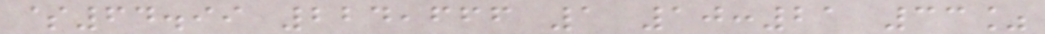$64.99 224,666 1 10:21 33%
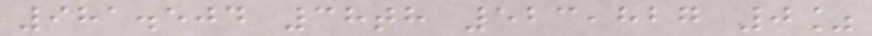981.504 38th 523,827 0%
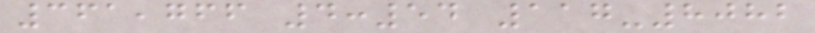361,766 4:54 117-8082
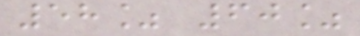58% 60%
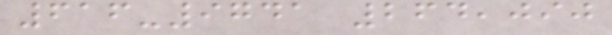616-9741 264,090
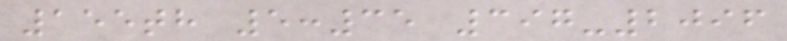155th 5:35 397-2096
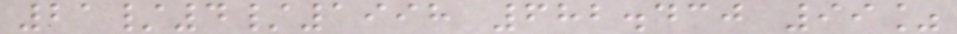21/4/1998 682.430 99%
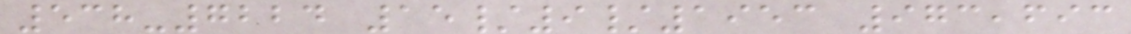538-7224 15/9/1953 973,693
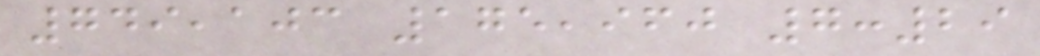749,103 175,960 7:29
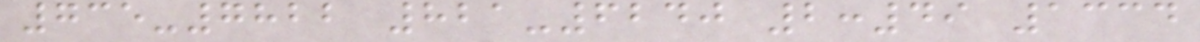735-7822 821-6240 2:49 1334
